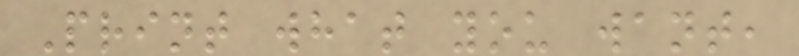Print what you want,
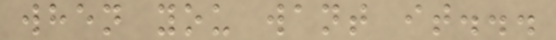when you want it...
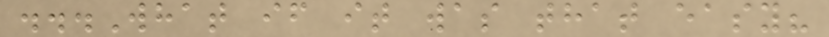...What if it was that easy?
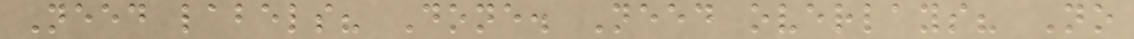Need labels? Done. Need overlays? No
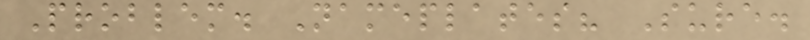Problem. Nameplates? Sure.
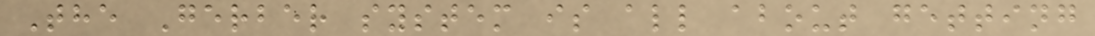The Gerber system is all about getting
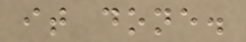it done.
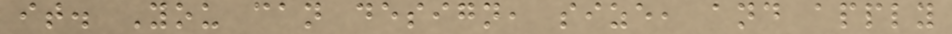it. You can design, size, and apply
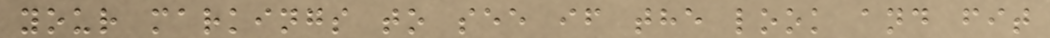your markings to see if the look and fit
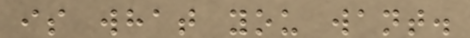is what you want.
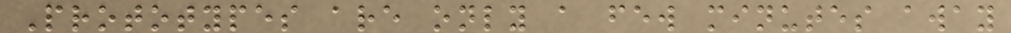Prototypes are only a few minutes away
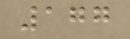177
